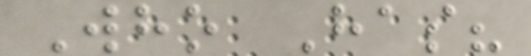Who Has?
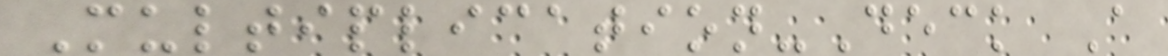Multiplication-Deck A
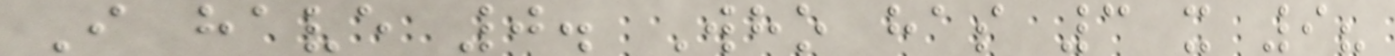I have 0. Who has 3 x 9?
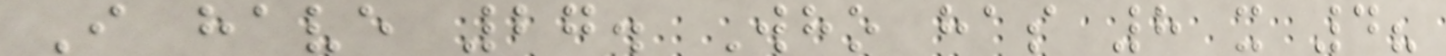I have 27. Who has 8 x 4?
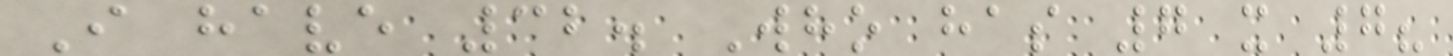I have 32. Who has 7 x 7?
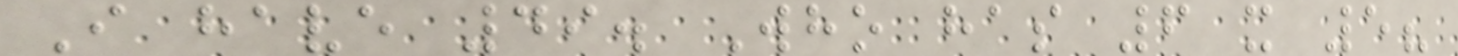I have 49. Who has 6 x 5?
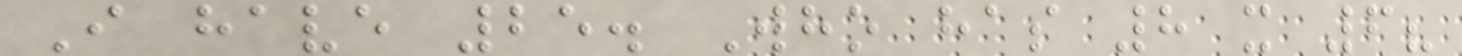I have 25. Who has 8 x 6?
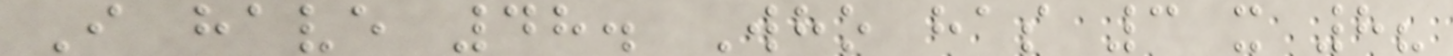I have 48. Who has 3 x 8?
